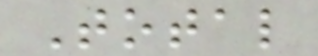Total
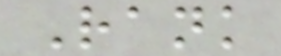Rank
